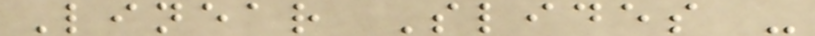Linear Slides -
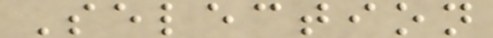Selection
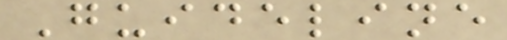Guideline
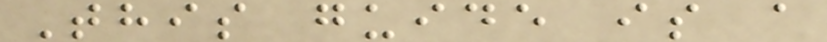This guide is a
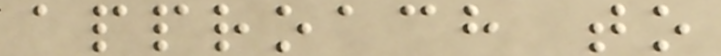approach to
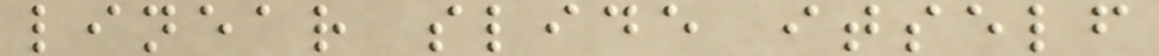linear slide itself
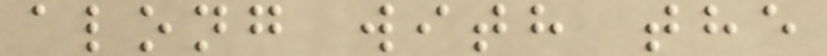along with the
